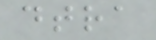dtra
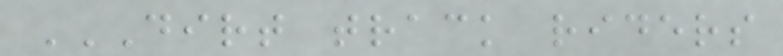DIRT TRACK RIDERS
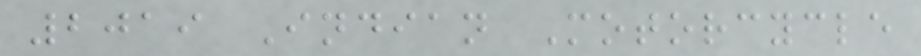2019 Indian Motorcycle
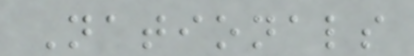Nationals
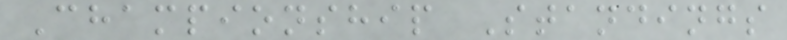Championship Standings
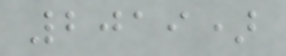2019)
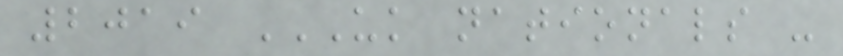2019 UK NATIONALS -
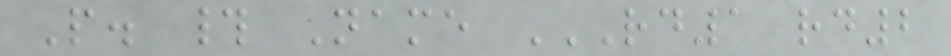P. # Name RD1 RD2
